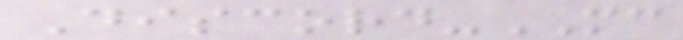Discord-MC
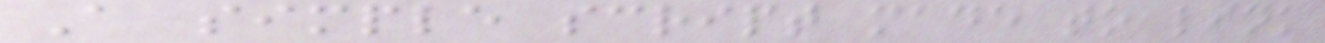A simple script made to link
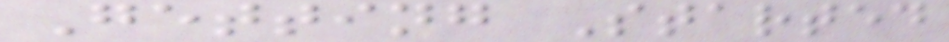Getting Started
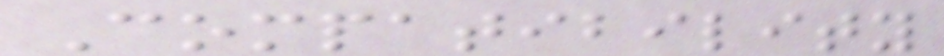Compatibility
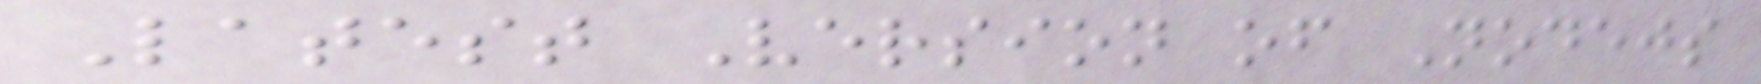Latest Version of Nodejs
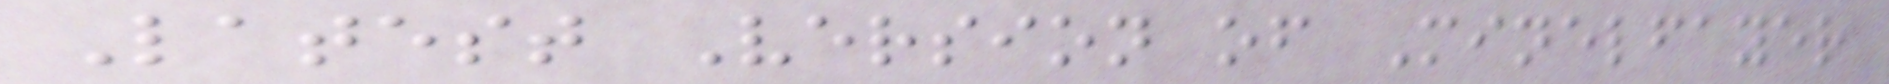Latest Version of Minelfayer
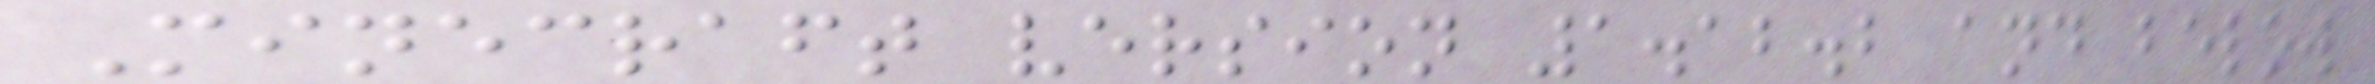Minecraft version 1.12.2 and below
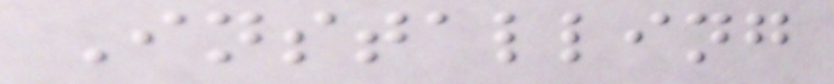Installing
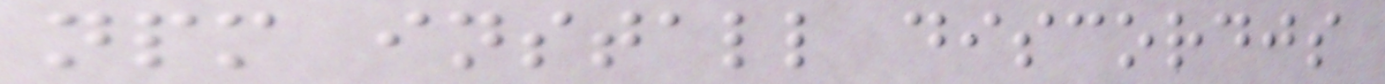npm install discordjs
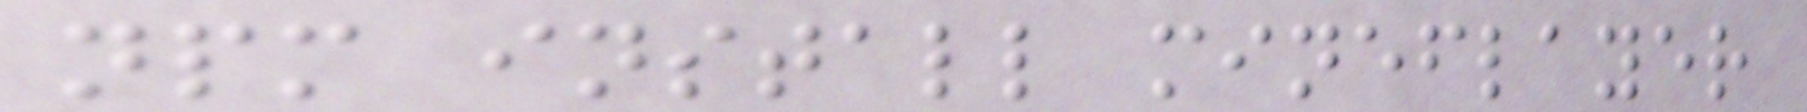npm install mineflayer
